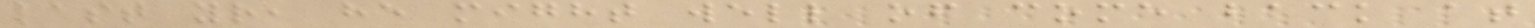last yr, he might well of come back at
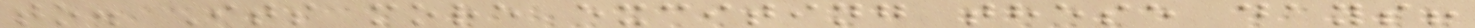to. Its more exciting these days!
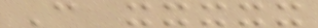C xxxxx
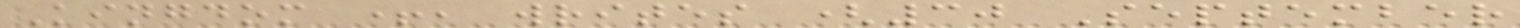Kingdom +, writes (30 September
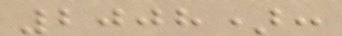2008):
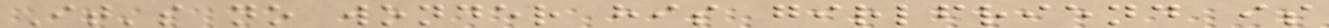It's no wonder his girlfriend is
